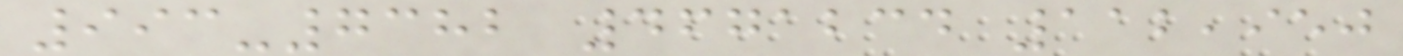993-7382 4671234 112,950
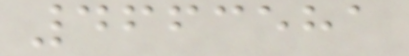4663581
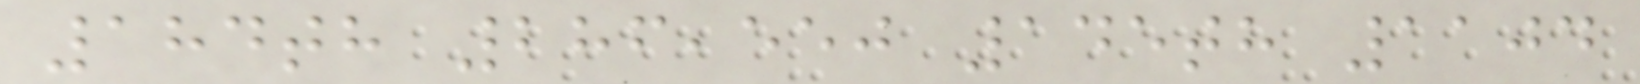184th 286,550 145th 1104
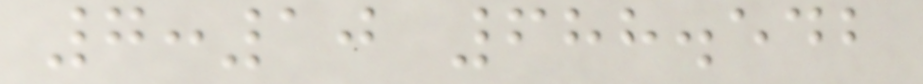7:10 688.542
